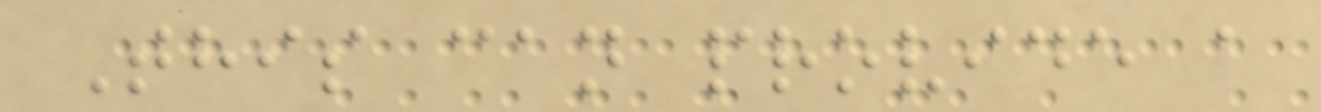This can provide a
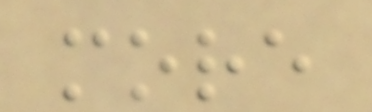more
